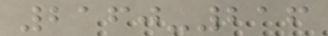2160-216
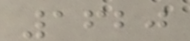1620
